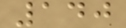140
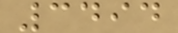3494
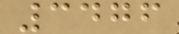3476
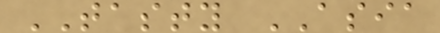TASTY ASIA
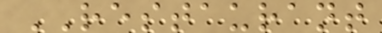RESTAURANT
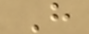H
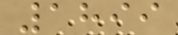1899
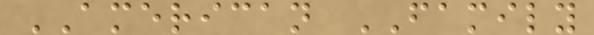AMERICAN FAMILY
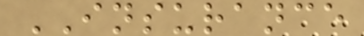INSURANCE
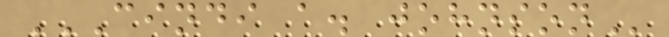CINDI A. JOHNSON
